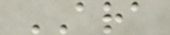ARA
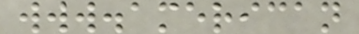www.american
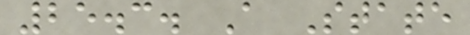25.3. A State
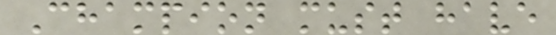Champion must have
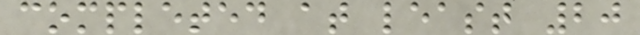completed at least 20
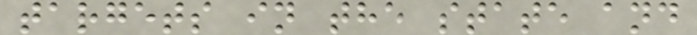targets in the state and
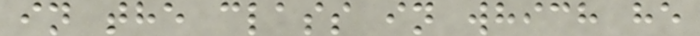in the class in which he
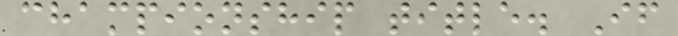championship title. If
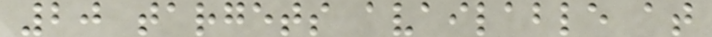20 targets available at
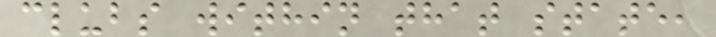clubs within that state,
